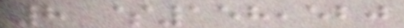8 $158,520
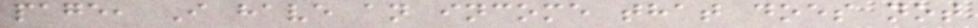page, I have an income that does not
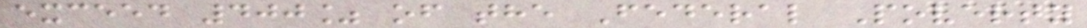exceed 400% of the Federal Poverty
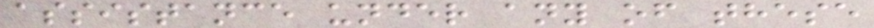assistance under any of these
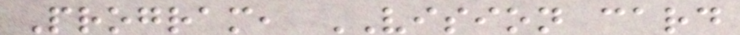Program, VISION card
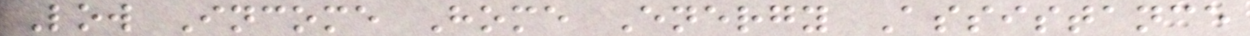Low Income Home Energy Assistance
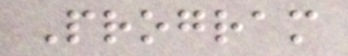Program
